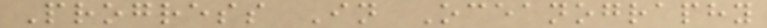Progress In Oceanography
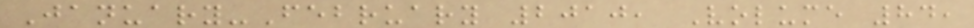January-February 2010, Volume 84,
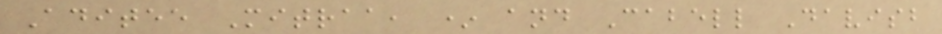Aditee Mitraa, * and Cabell Davisb
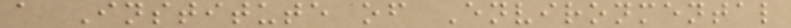a Institute of Environmental
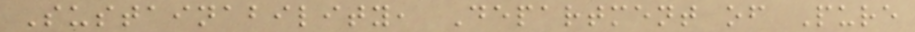Sustainability, Department of Pure
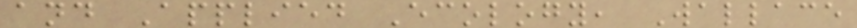and Applied Ecology, Wallace
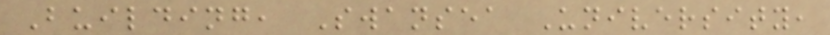Building, Swansea University,
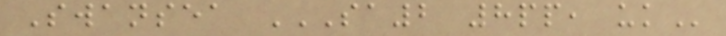Swansea SA2 8PP, UK
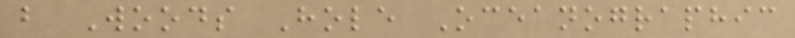b Woods Hole Oceanographic
